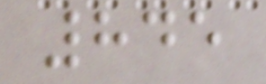845
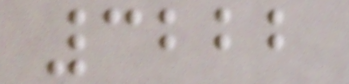3222
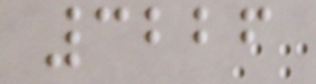3226
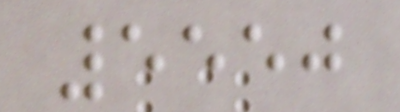5550
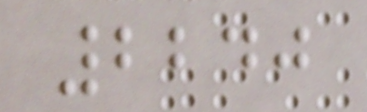2240
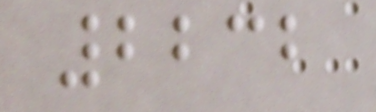2232
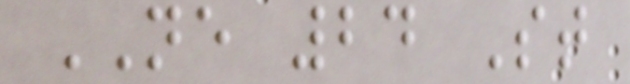NE 24 St
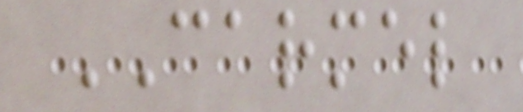CARMEL
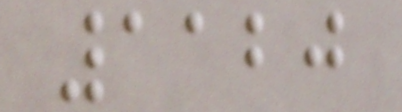1120
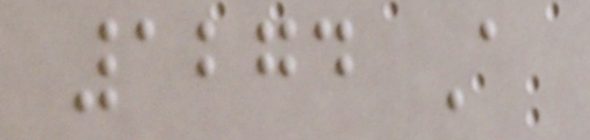1274 A
